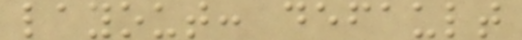layout: default
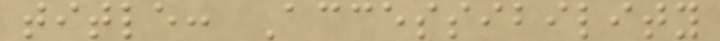title: Accessibility
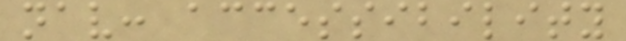nav: accessibility
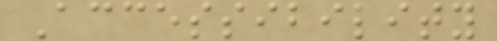Accessibility
